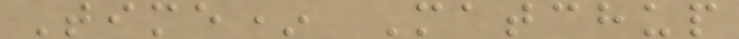Time* Matchup
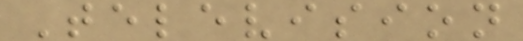Television
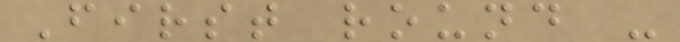First round -
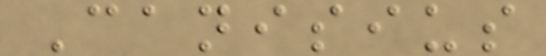Canisius
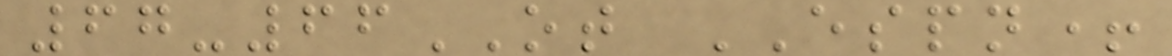67-66OT ESPN+
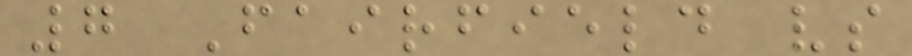7 Fairfield vs
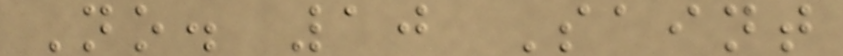No. 10 Saint
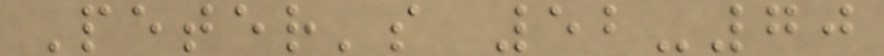Peter's 52-70
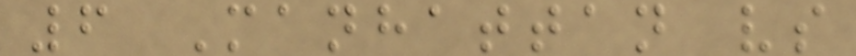6 Manhattan vs
